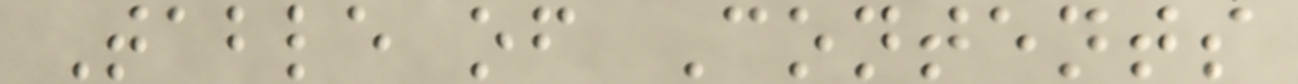Table of Contents
